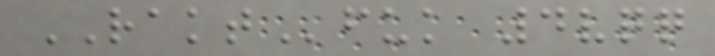RAKTfuk 4vqq
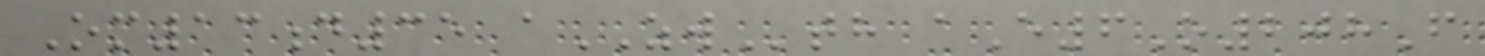Om13d35 aZWth aE6O208F
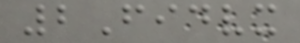2Fidvx
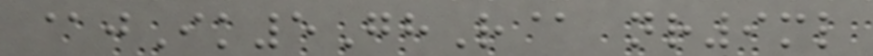@jIk5GhR@ nr9ml
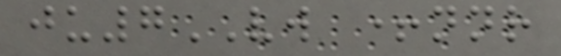ju7VW +nnr
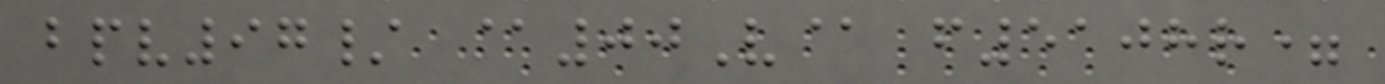bpv97/ @00V@ f5108r=
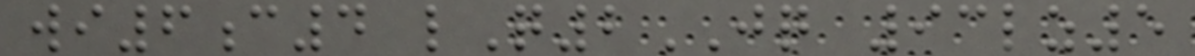wi6c4 lQ2JQ 93lz5
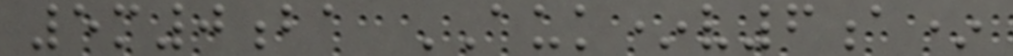5m0ba AUK*v6a*
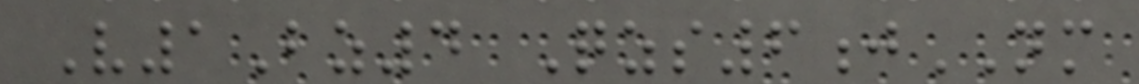V1Bz4 Qzs6jNM
